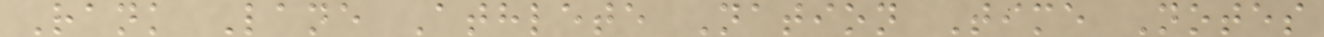Rank Lane Athlete Nation Time Notes
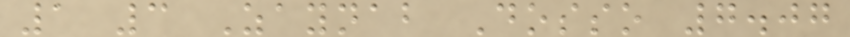1 3 Zaynab Dosso 7.07
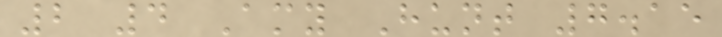2 4 Amy Hunt 7.15
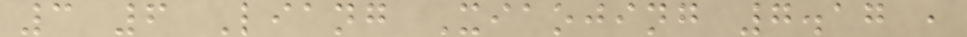3 6 Liang Xiaojing 7.17 ,
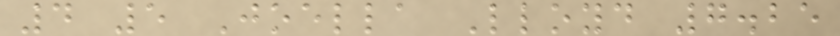4 5 Joella Lloyd 7.25
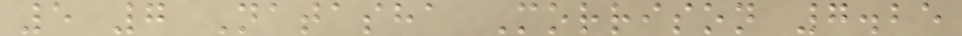5 7 Natasha Morrison 7.25
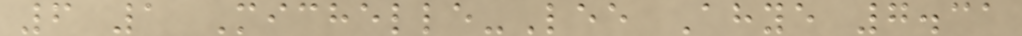6 1 Michelle-Lee Ahye 7.31
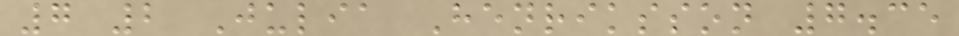7 2 Julia Henriksson 7.35
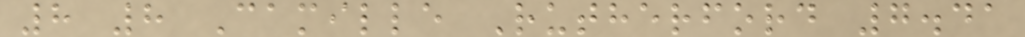8 8 Camille Rutherford 7.41
